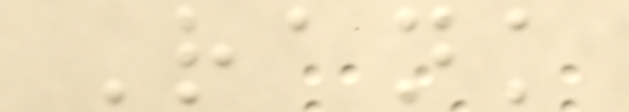Rank
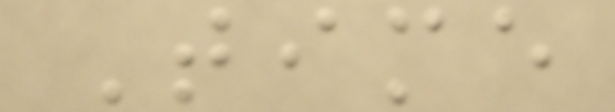Time
